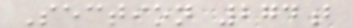Section 274b
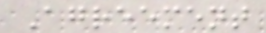Agreement
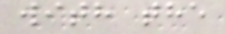with the
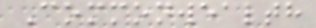Commonwealth
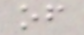of
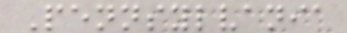Pennsylvania
